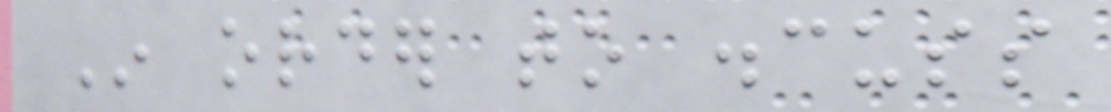In order to discuss
